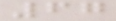67
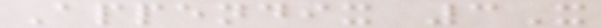Appendix 3X
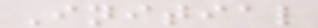Initial
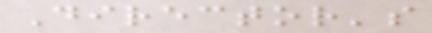Director's
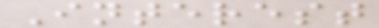Interest
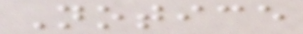Notice
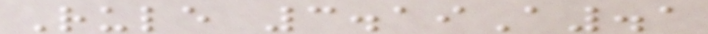Rule 3.19A.1
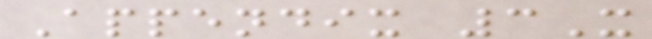Appendix 3X
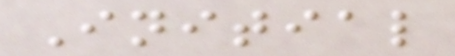Initial
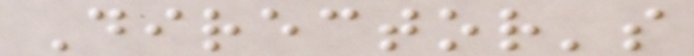Director's
